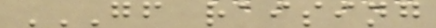GF RAISING
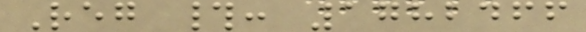Reg #: 1782466
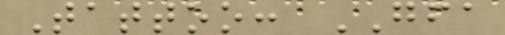Tattoo: GFA
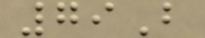79B
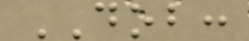DOB:
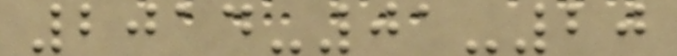2014-01-20
